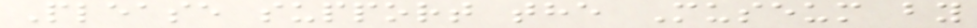Please support the Museum by
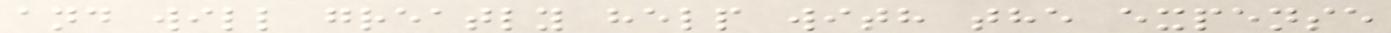and will greatly help with the expense
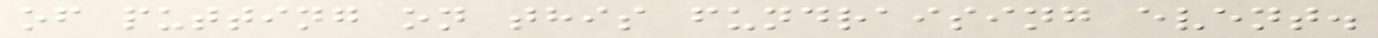of putting on this fundraising event.
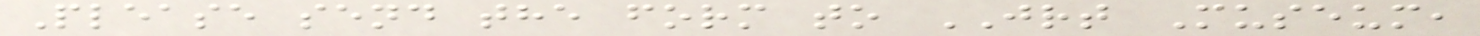Please send the form to JRT Museum,
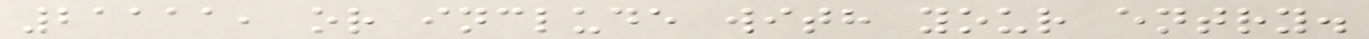21111, or include with your entry.
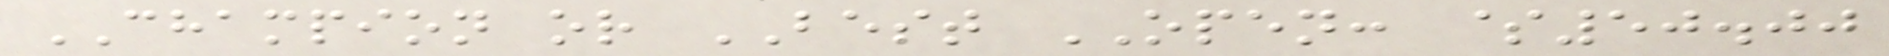CHAMPION or BEST OPEN: $50.00
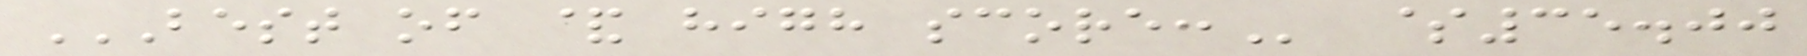BEST OF & HIGH SCORE: $35.00
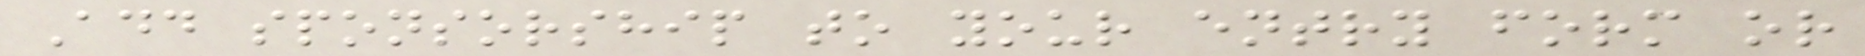Add sponsorship to your entry form or
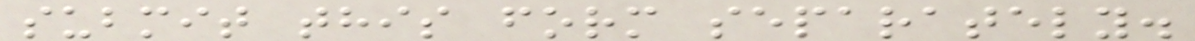submit this form separately.
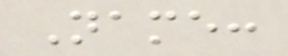Name:
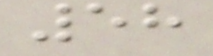58
